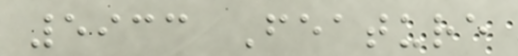5933 Feature
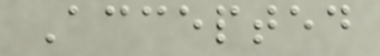Accepted
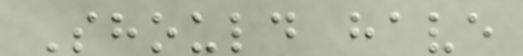Should have
